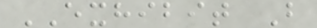EXHIBIT B
